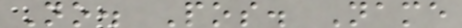No. Pos. Name
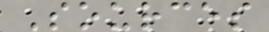Sources
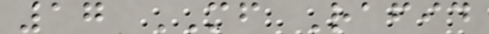17 MF Rafid
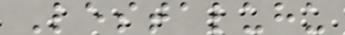Lestaluhu
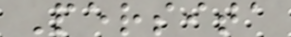Persita
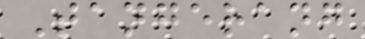Tangerang
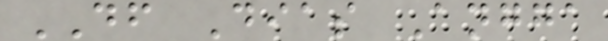DF Dias Angga
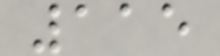115
